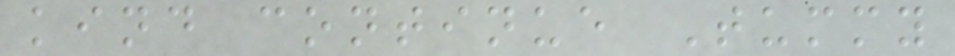kind continue Tummy
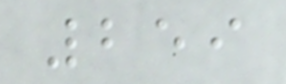259
